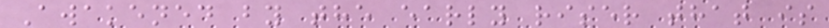Awakened by the early riser that is
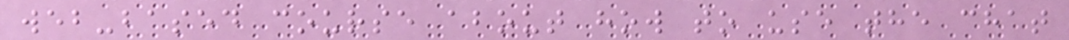web-based course about how to use the chat
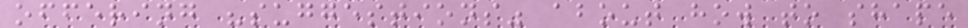offering "suggestions" about how to shape
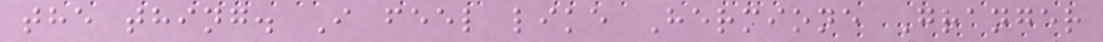the thing. I feel like Hermione Granger
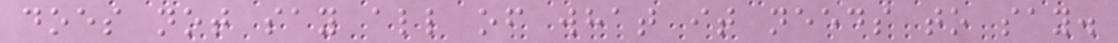does not say all of what it needs to say.
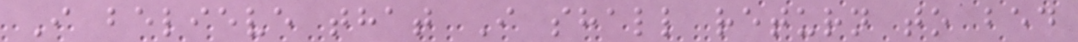I believe that I shall return to bed
